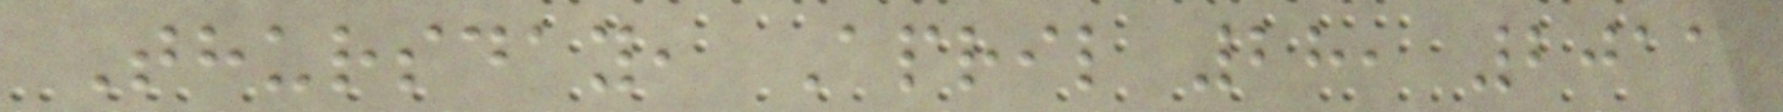Thursday, April 28, 2011
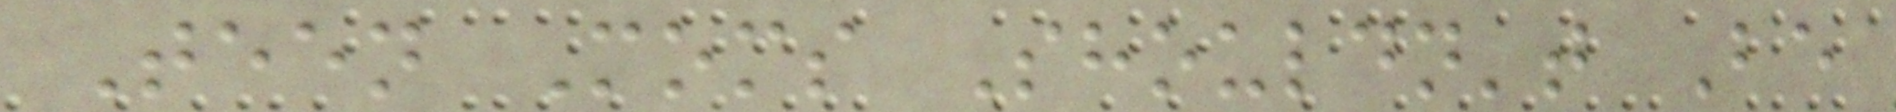Teen Moms Shouldn't Be
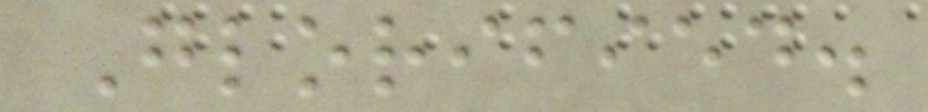Glorified.
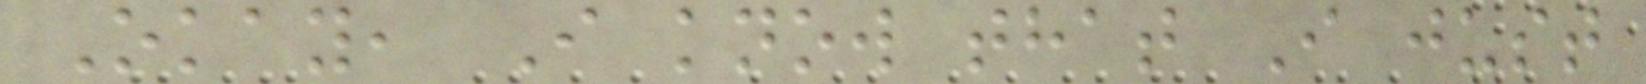Okay, I know that I just
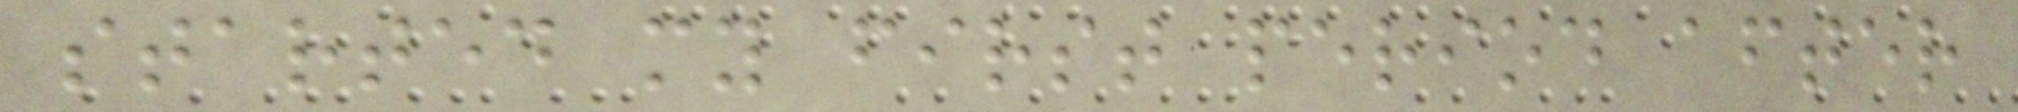started my first period after
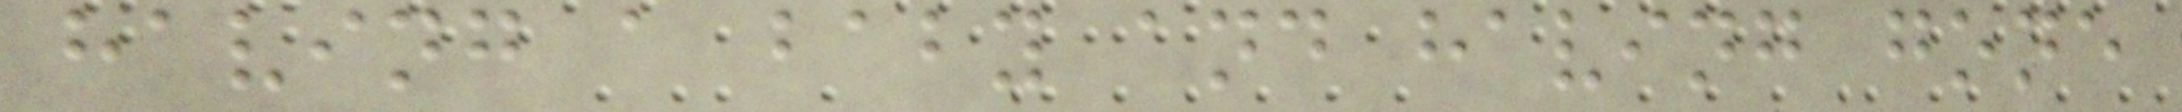having a baby and having gone
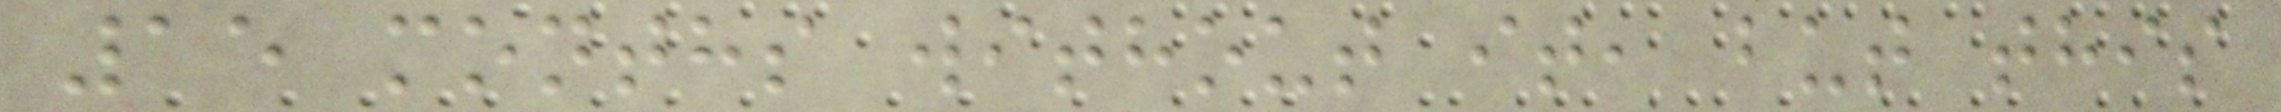15 months without it, but this
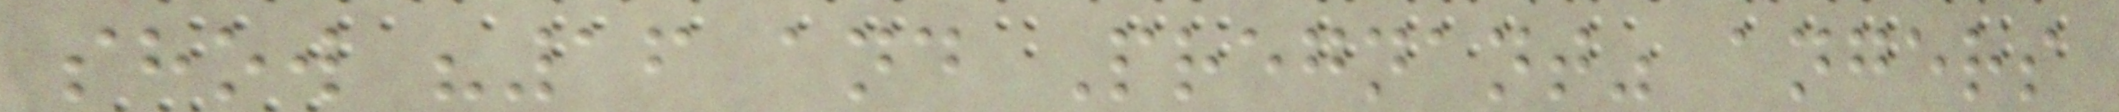show "16 and Pregnant" angers
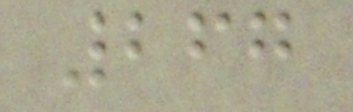267
